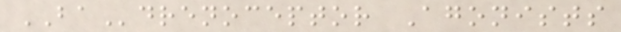BAdrenoceptor Agonists
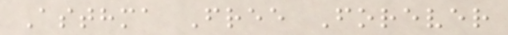Asthma Free Forever
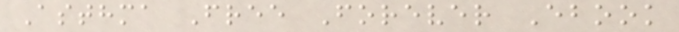Asthma Free Forever Ebook
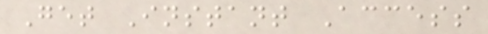Get Instant Access
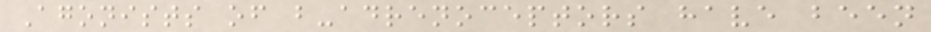Agonists of b-adrenoceptors have been
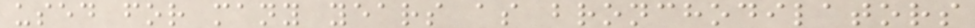used for many years as bronchodilators
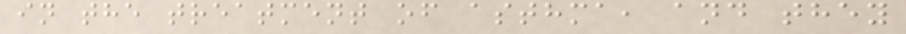in the treatment of asthma, and they
